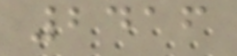2416
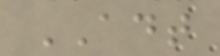ADT
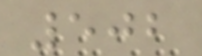502
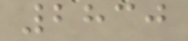2830
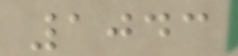1043
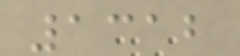1312
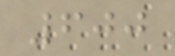600
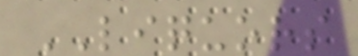LIQUORS
